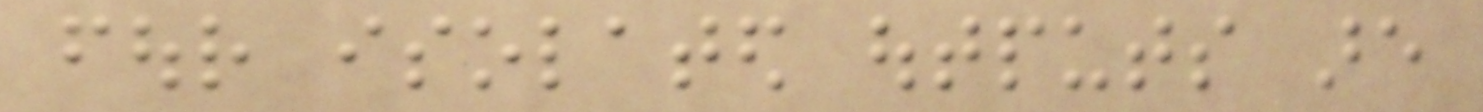four isolated outputs are
